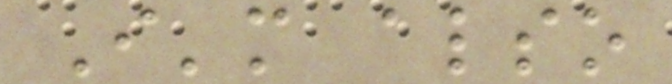I'm also
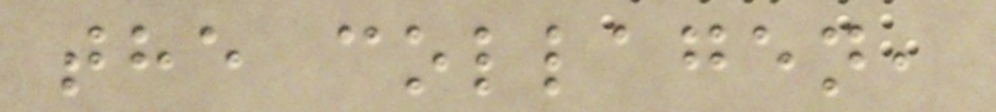the collagen,
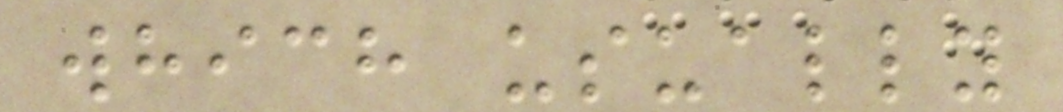which usually
